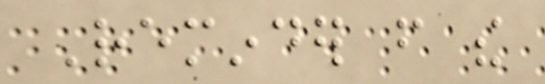Reminder from the
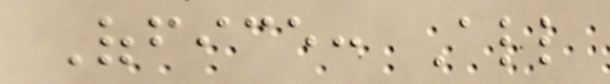Office: All
